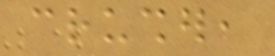crusher,
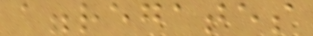aggregates
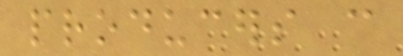producers can
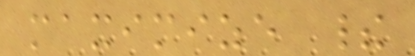maximize their
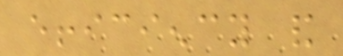efficiency and
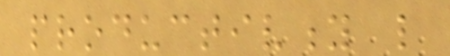productivity like
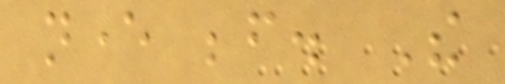never before. The
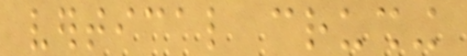vertical crushing
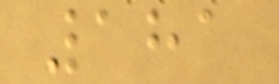181
